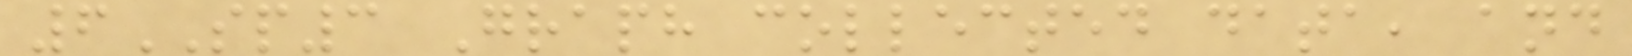6SP3 Graph collected data, and
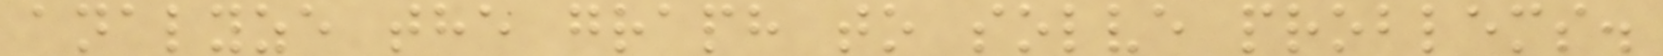analyze the graph to solve problems.
